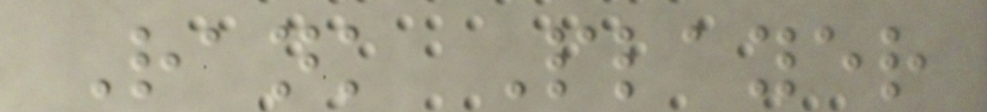Rank Player
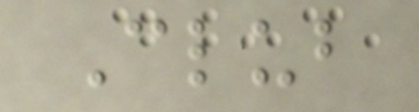Club
